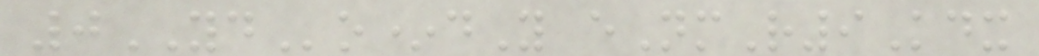0YDo*dY eNmR9Kdx
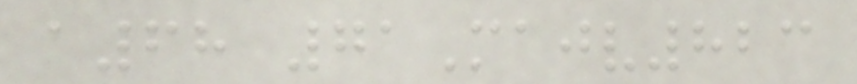a68 71Majv823
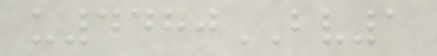u4480BV1
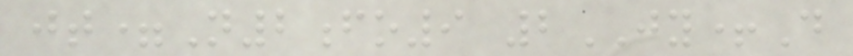jt=N2fo9 2JY+D
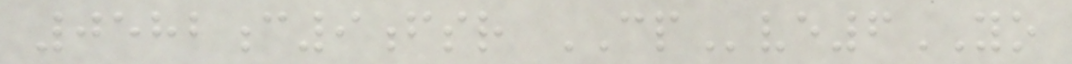0582c9fsr CPve6YO
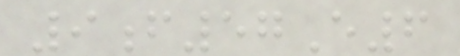9f57E6
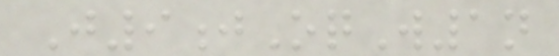J9jOqW1n
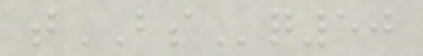tBSq50
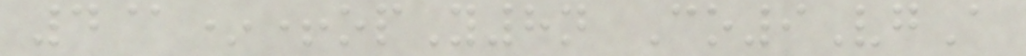4@*+opY8n Co9VgA
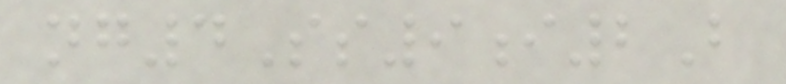ng4Ss9i2B
